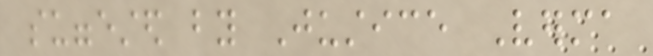suggested by Justice Verma
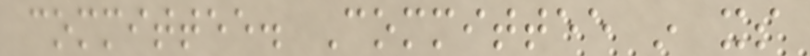committee. Committee in its
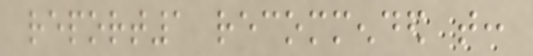report1 recommended that:
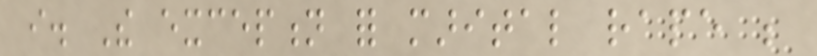i. The exception for marital rape be
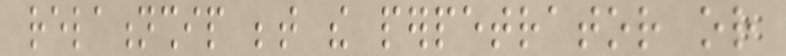relationship between the perpetrator or
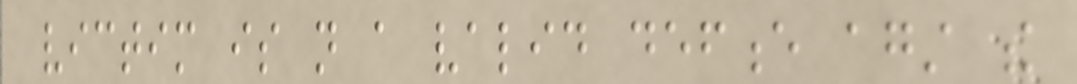victim is not a valid defence against the
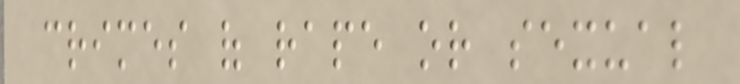crimes of rape or sexual
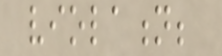violation;
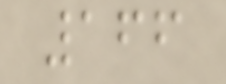166
